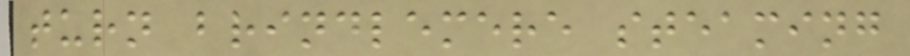turn brindlemere steaming
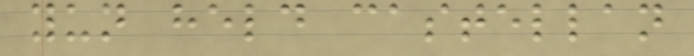yun held castellan
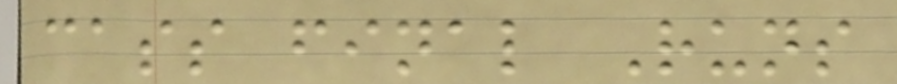cass final Runs
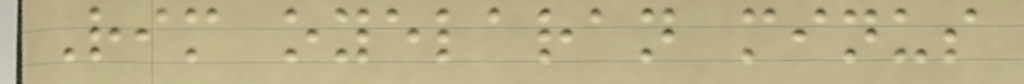Rim oyelaran minus
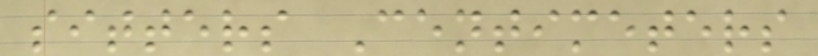sitters Centimeters
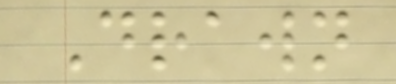Drawn
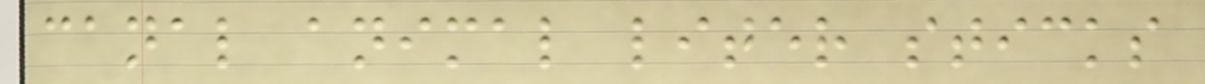canal animal liter sticks
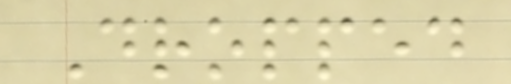Dropped
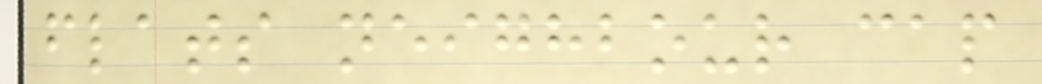flats neighbour cap
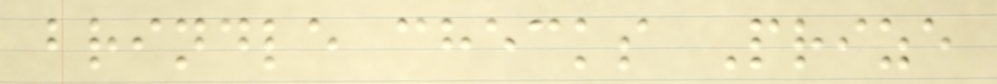brindle checks Prize
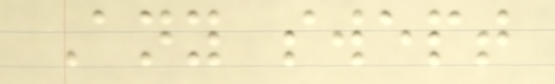Any swept
